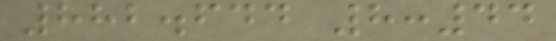882.644 8:44
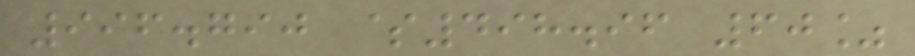996.790 $498.96 60%
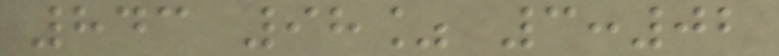843 98% 3:02
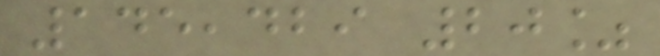145,429 20%
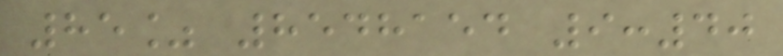85% 8548154 9:40
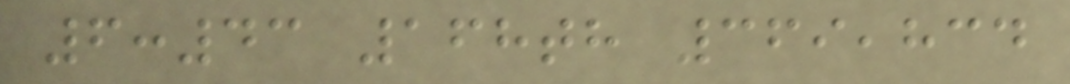6:43 168th 369,834
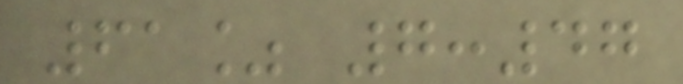61% 7:47
